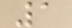1
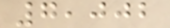7,002
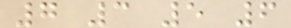7 3 5 6
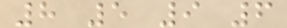8 5 9 6
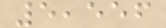5,556
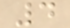4
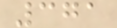371
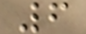6
